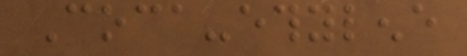Coca-ethylene
